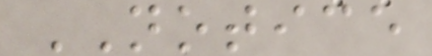NOTICE
